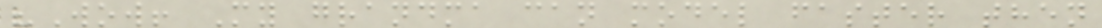"Wow! My grandma can model faster then
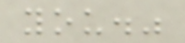you."
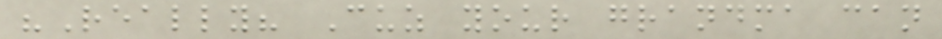"Really? Cuz your grandma can
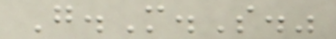G.M.S."
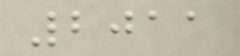2011
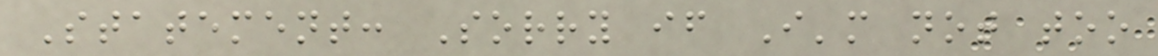Statement: Sorry if I'm not too
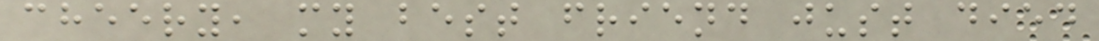cheery, my best friend just died
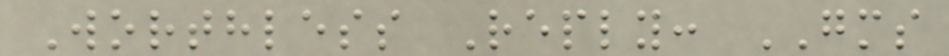Worthless Reply: GMS
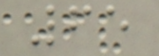65
